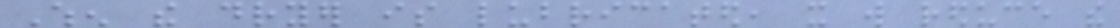When the dryer is lubricated, it will reduce the
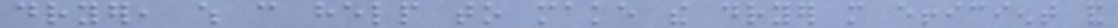dryer, which can help to make the dryer more efficient and
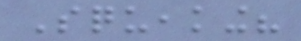Squeaking?
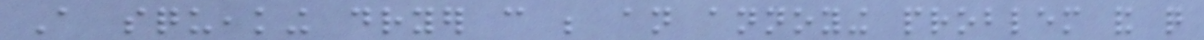A squeaking dryer can be an annoying problem and quite
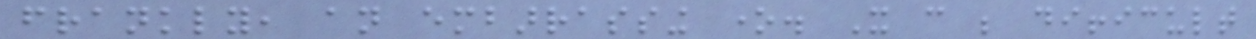frankly, an embarrassing one. It can be difficult
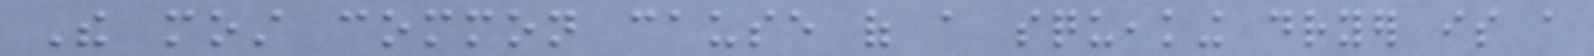The most common cause of a squeaking dryer is a
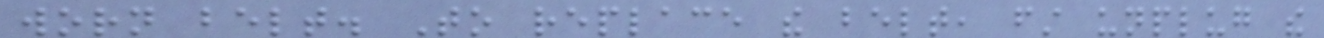worn belt. To replace the belt, first unplug the
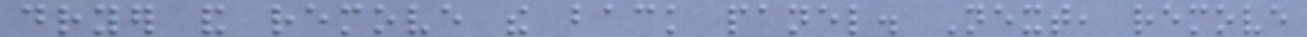dryer and remove the back panel. Next, remove
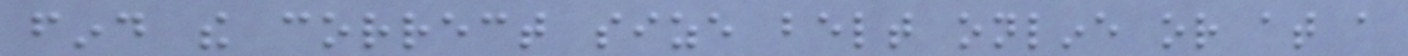find the correct size belt online or at a
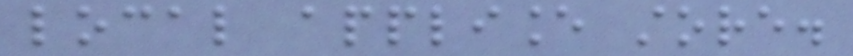local appliance store.
